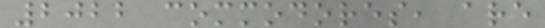2022 commodores, are
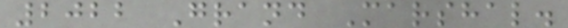2022 Grand Marshal.
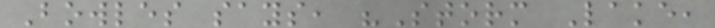Bowles says, "Storm Lake,
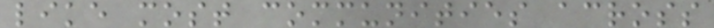like most communities across
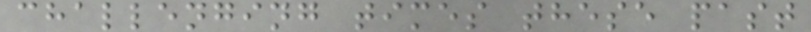challenging times these past
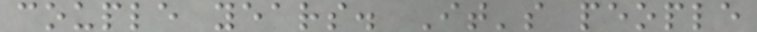couple years. It's people
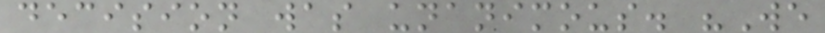decision was unanimous. "We
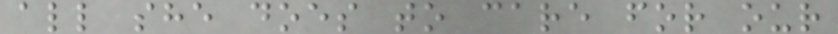all she does to care for our
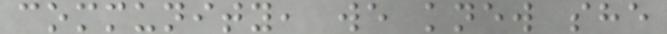community, we knew she
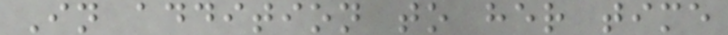In addition to her time
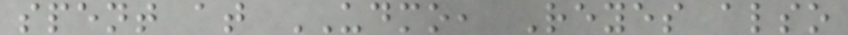spent at UDMO, Reyes also
